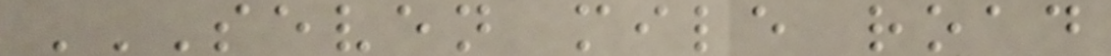SEVEN MILE ROAD
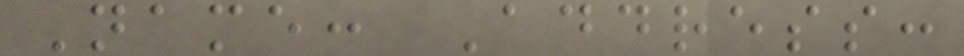Name: Address:
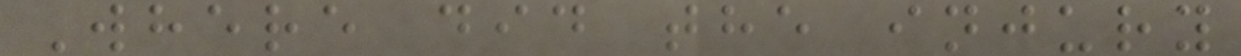Where did the injury
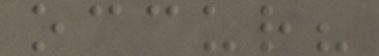occur?
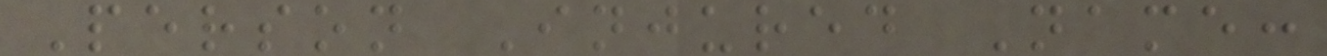Person Injured Name:
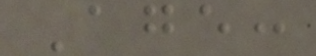Age:
